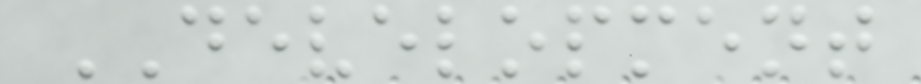DEVELOPMENT
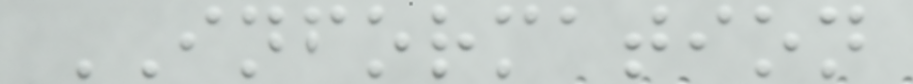INFORMATION
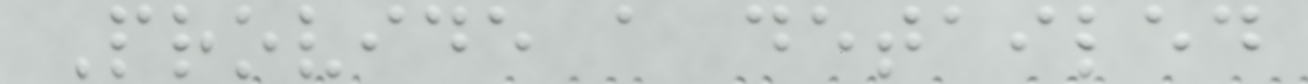Provide a detailed
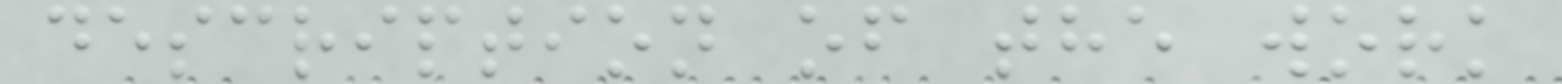description of the work
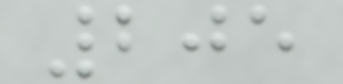205
